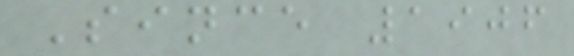Since 1906
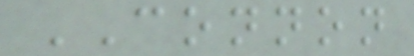CONNON
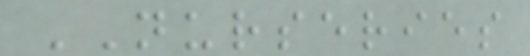NURSERIES
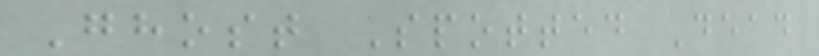Ghost Spotted Dead
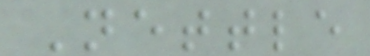Nettle
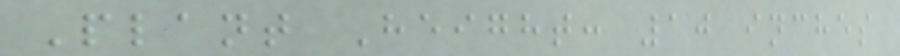Plant Height: 10 inches
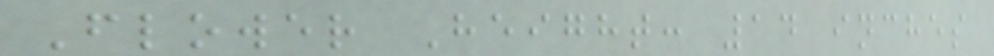Flower Height: 14 inches
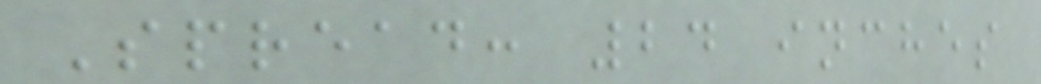Spread: 24 inches
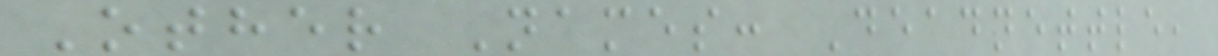Other Names: Deadnettle,
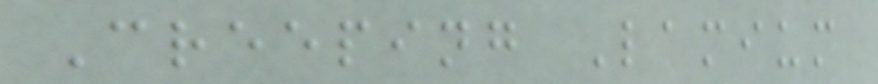Creeping Lamium
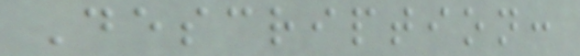Description:
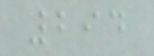294
